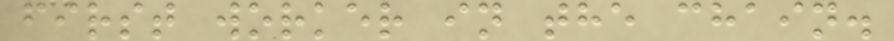first worker in the chain.
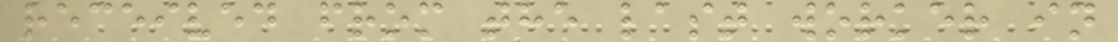received from the last worker in
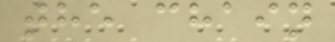the chain
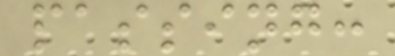passing:
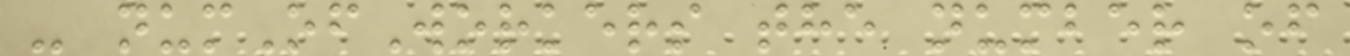- numOfWorkers the number of
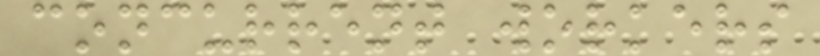concurrent workers
